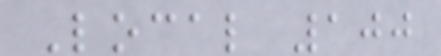Local 100
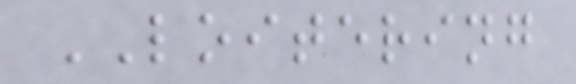LOITERING
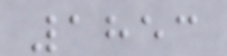1853
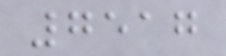7517
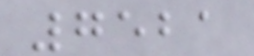7521
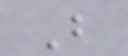B
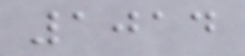1014
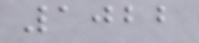1022
